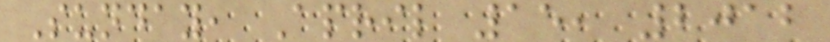Sunday, April 15, 2012
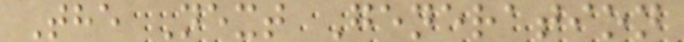The Next Generation
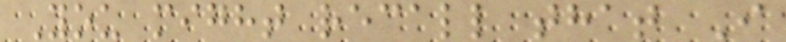You might recall that I
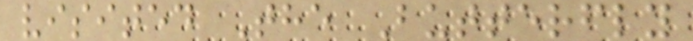visited The Butterfly
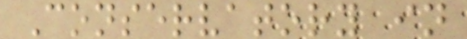Conservatory in
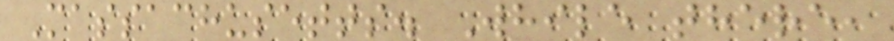Massachusetts. While there,
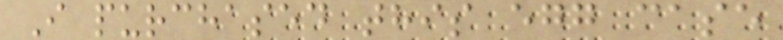I purchased this egg case
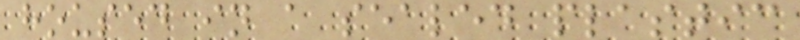housed in a sealed plastic
